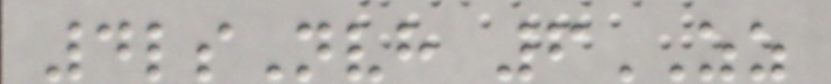4lsNvh 6ZZ
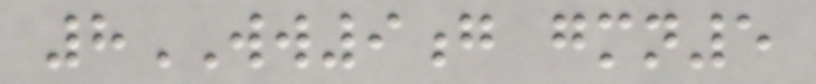8WW9g gmn5
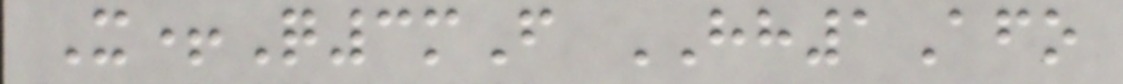X+Q3mF HH1Afo
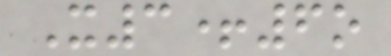X3+6o
